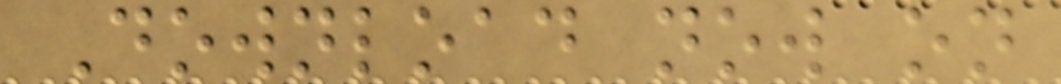Download now on
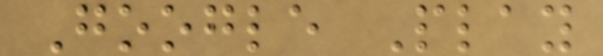Google Play
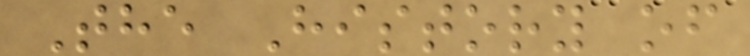The History of
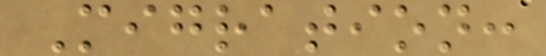Migration:
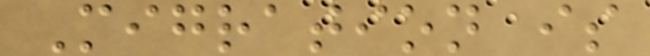Migration is
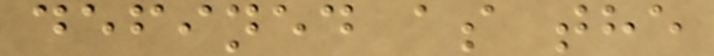defined as the
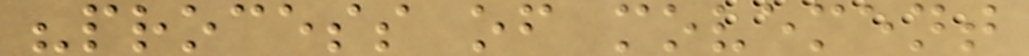"process of movement
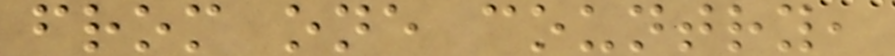from one country,
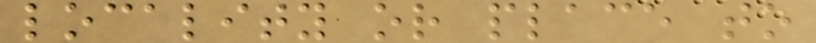locality or place to
